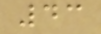43
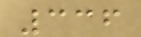336
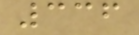336
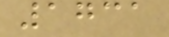1731
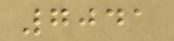7041
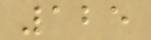125
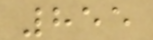855
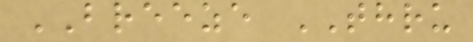BREEZE THRU
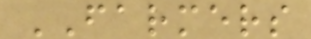FARMERS
